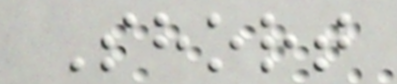Short
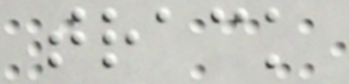track
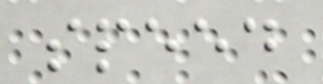speed
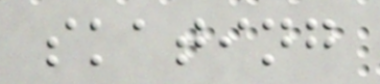skating
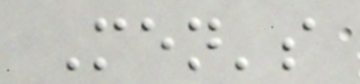Men's
